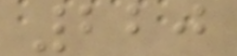220
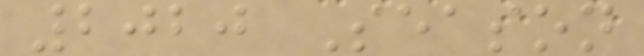2020 Season
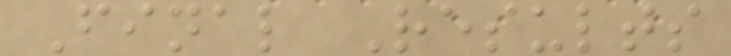Final Results
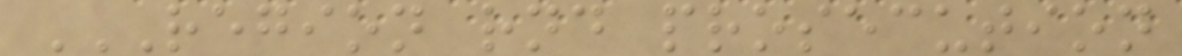REGION RND PROSECUTION
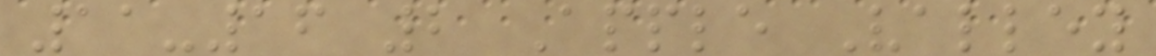11-16 2 Apple Valley
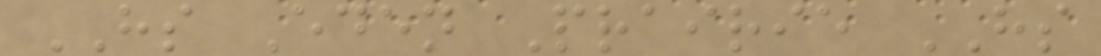HS Eden Prairie HS
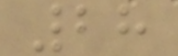28
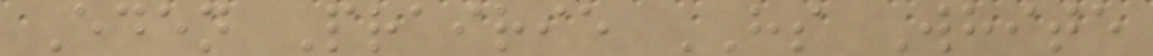Eden Prairie HS White
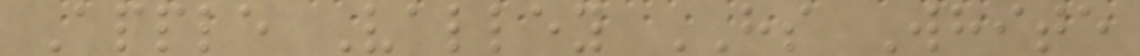Apple Valley HS White
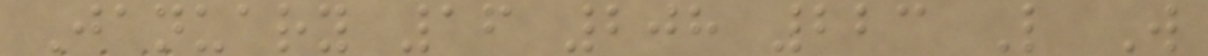January 16 208 223 L W
